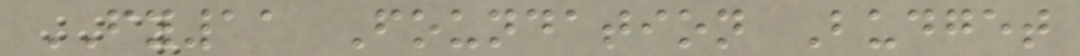FY11 Foundation Budget
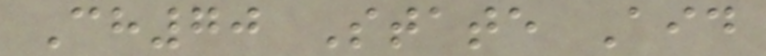Ch70 State Aid
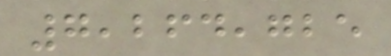7,264,725
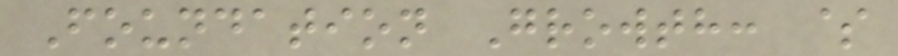Foundation Growth: $
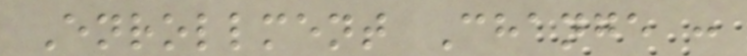Enrollment Change :
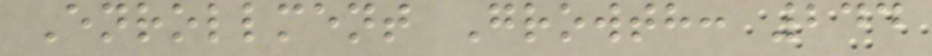Enrollment Growth: 244
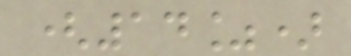(14%)
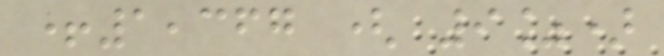+1,367 ( 9%)
